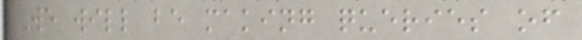We will be making queries of
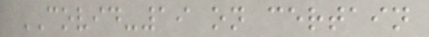COVID-19 on certain
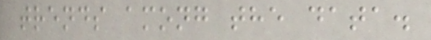trends among the data.
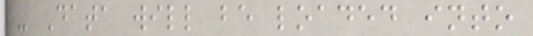- Data will be loaded into
